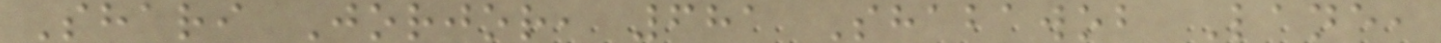Shari Jorjor, 681 Shabawob Lane,
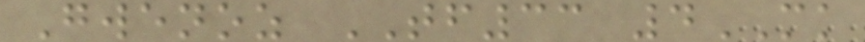Gwenoz TF33 4MK
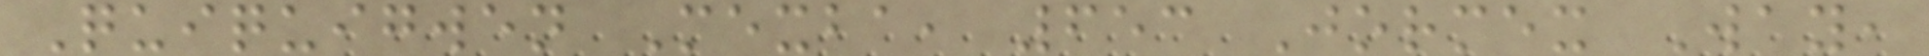Quiquigwen Mexba, 653 Jormex Way,
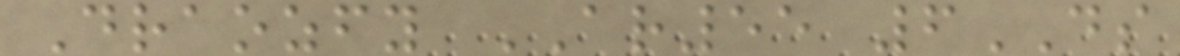Draozfy AR55 6DS
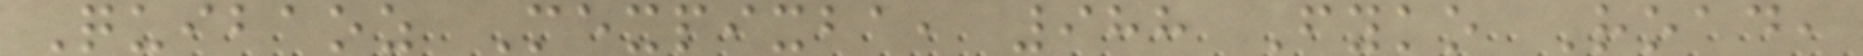Quibaoz Mexpixba, 988 Fyko Road,
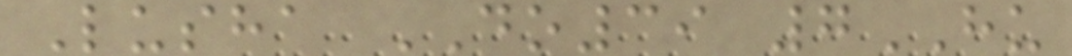Lusha DO39 7HU
